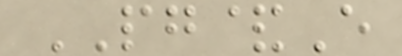PG&E
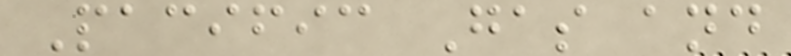Pacific Gas and
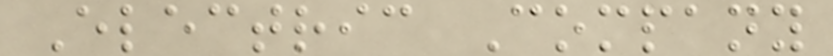Electric Company
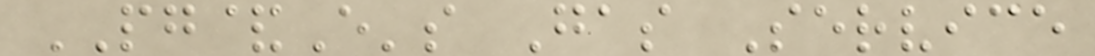PG&E's Gas Service
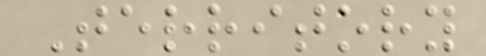Territory
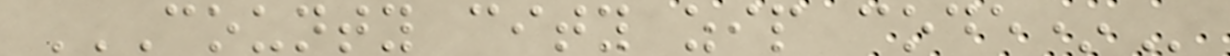COUNTY CITY ZIP CODE*
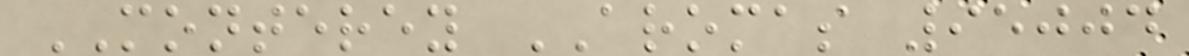MONTEREY AROMAS 95004
